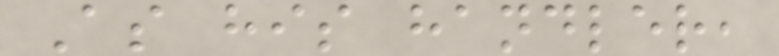As his handler,
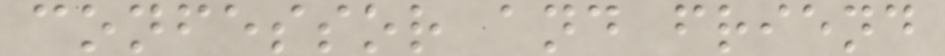confessor and friend
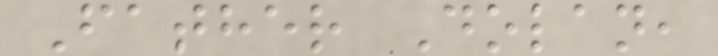Father Dolan,
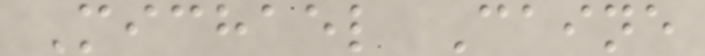Michael Caine
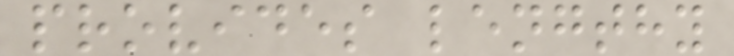provides lengthy
